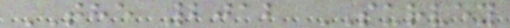THE 2012 SURVEY
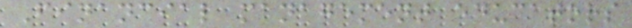Financial management educators
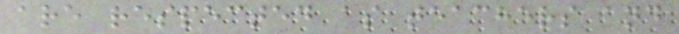are respected as teachers and
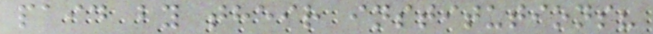paid by their institutions?
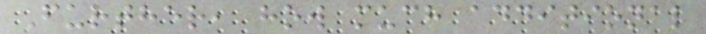Further, how much additional
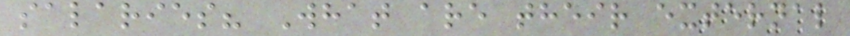salaries? What are their external
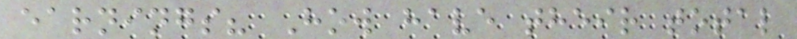earnings? How have their total
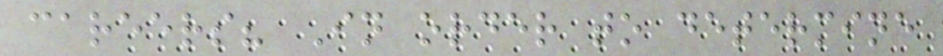careers? In order to determine
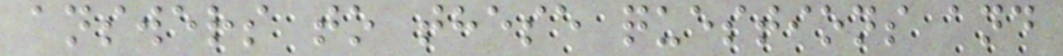answers to these questions and
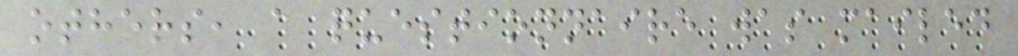others, a questionnaire was mailed
